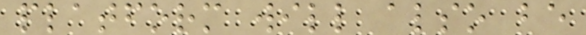platform will also be
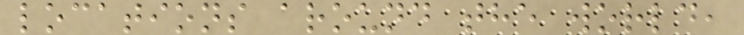locations around the world,
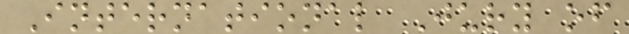International Jury of
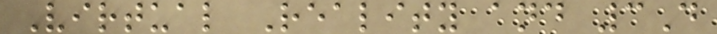Virtual Reality and 3D
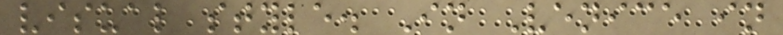visual style. In Venice in
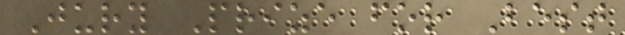Jury Prize for Best
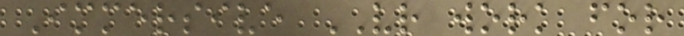Immersive VR work for
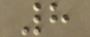8
